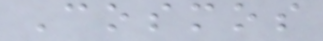Cosmos
